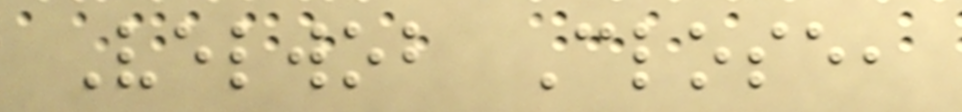Velwob Close,
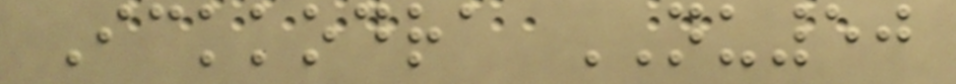Ickkodra NU50
